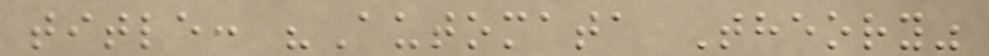title: "Automata Theory"
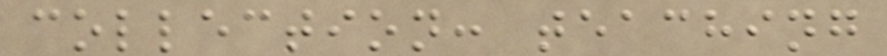collection: teaching
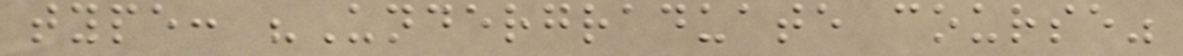type: "Undergraduate course"
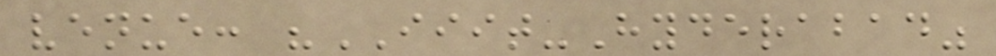venue: "IIIT-Hyderabad"
